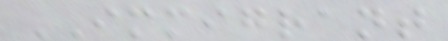IMMIGRANT
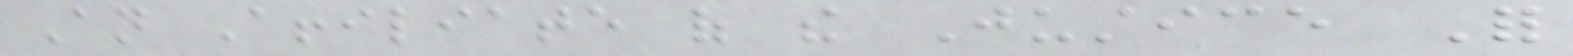An Affiliate of the Justice For
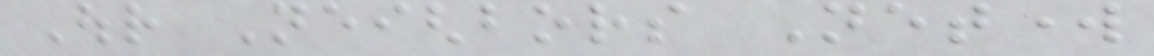Our Neighbors Network
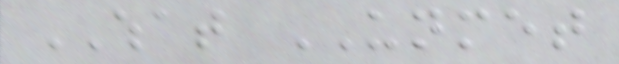WHAT UNMET
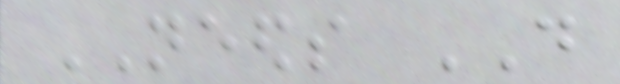NEEDS DO
